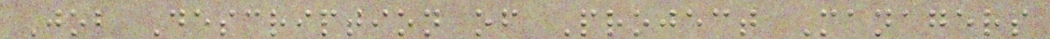Job Description of Project Managers
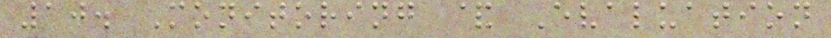10. Monitoring & Evaluation
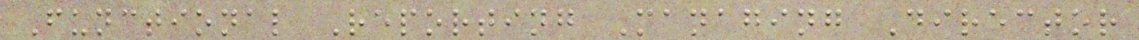Functional Reporting Managing Director
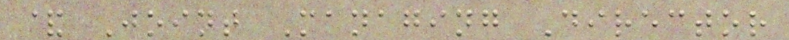& Joint Managing Director
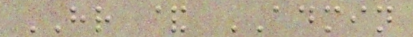HR & ADMIN
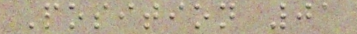Position 01
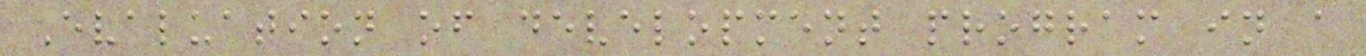Evaluation of development program in a
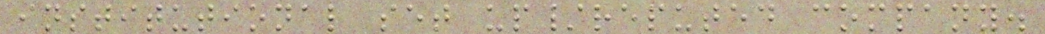institutional set up/reputed company.
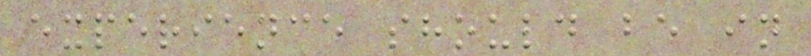experience should be in
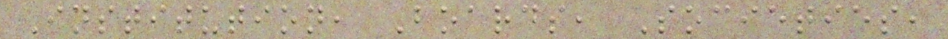Institution, Boards, Societies,
